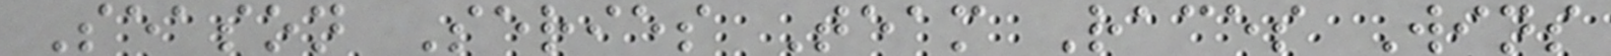Season Series Team Races Wins
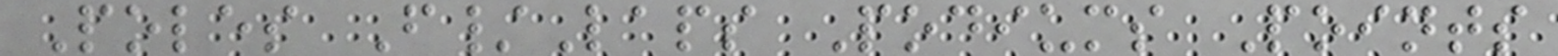Poles F/Laps Podiums Points
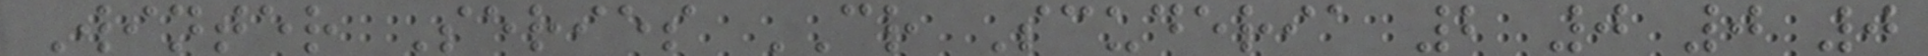Winter Series CR Scuderia 2 0 0 0
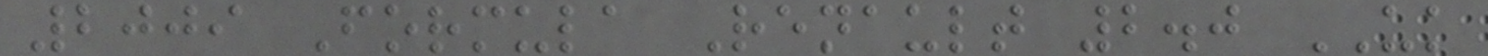2009 Formula Renault 2.0 UK
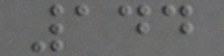144
